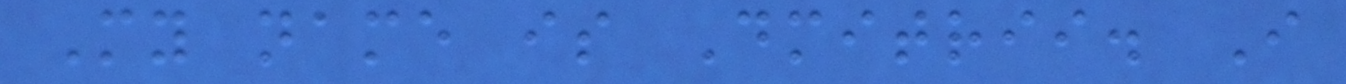My name is Dmitrii. I
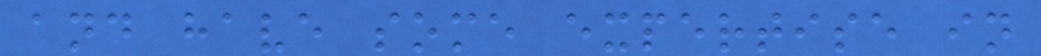and have some expertise in
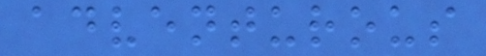adventurous
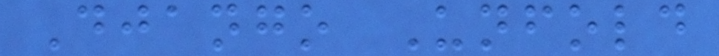Django Unfold
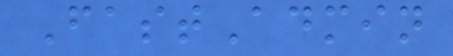FastAdmin
